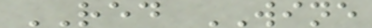RED WINE
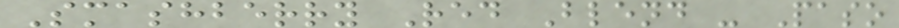Smashberry Red Blend - Paso
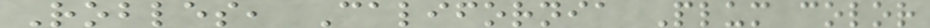Robles, California Plum color
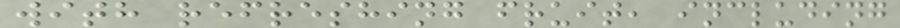with refreshing fruit, including
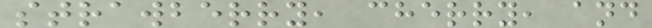strawberry, cherry, and
